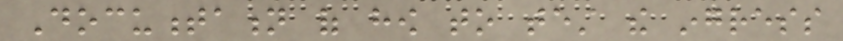Documentation of how to test the ingress
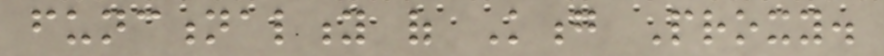functionality of Kong Proxy.
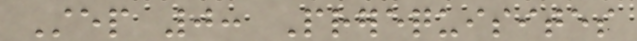Step 0: Prerequisites
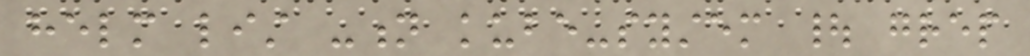helm list -n kube-system | grep
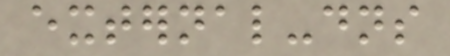external-dns
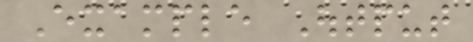Example Output
